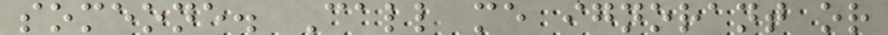someone. Call me ignorant or
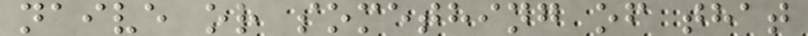naive or something of that
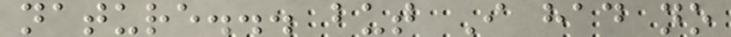nature... but I had no
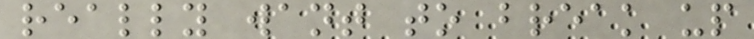really want to break up
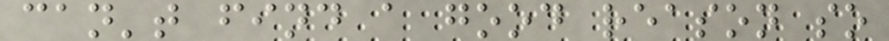can't find a good reason so
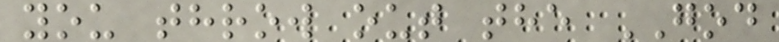you throw out the GOD
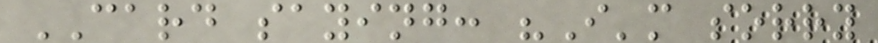CARD saying: "I'm sorry
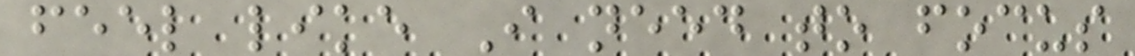feel like I need to focus
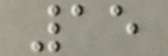15
